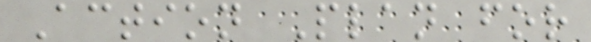Action Plan for
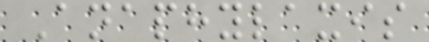Anaphylaxis
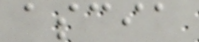ascia
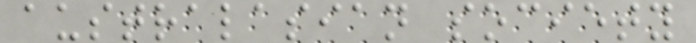australasian society
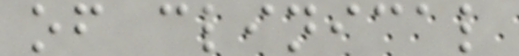of clinical
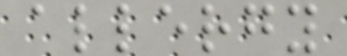allergy
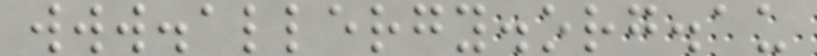www.allergy.org.au
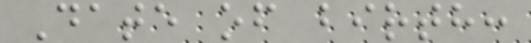Date of birth:
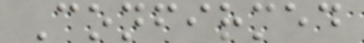Confirmed
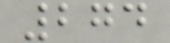274
